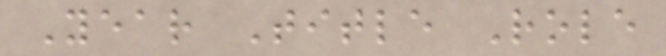Year Title Role
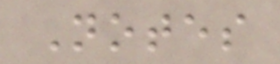Notes
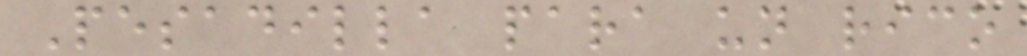Pesadilla para un rico
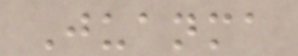Juanma
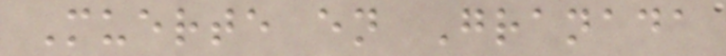Muerte en Granada
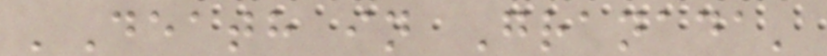'Death in Granada'
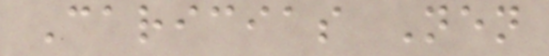Caricias Nen
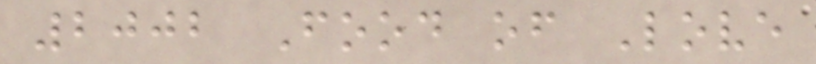2002 Food of Love
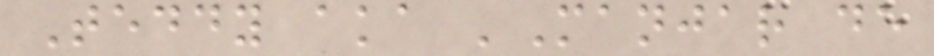Teddy aka 'Manjar de
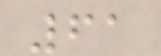61
